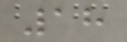18
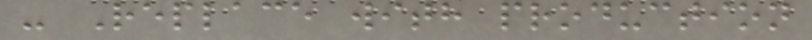- Replace with production
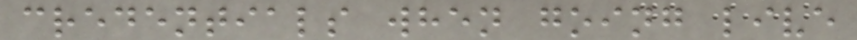credentials when going live
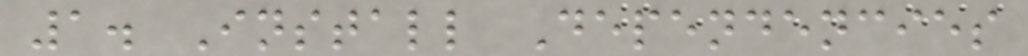1. Install Dependencies
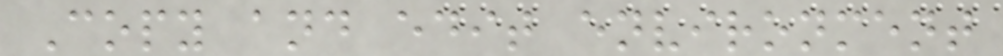Copy and edit environment
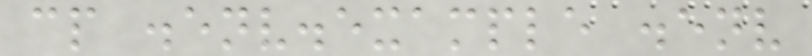cp .env.example .env
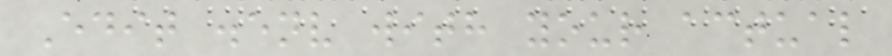Edit .env with your actual
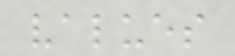values
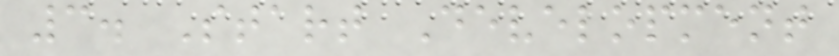3. Start Development
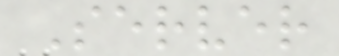Server
